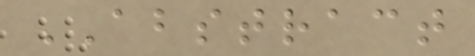ABSTRACT
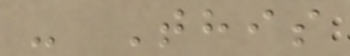- This
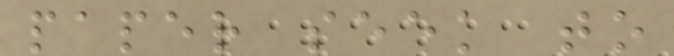paper seek to
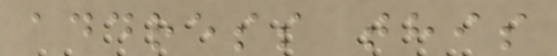address this
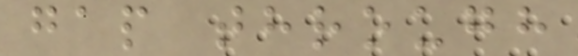gap through
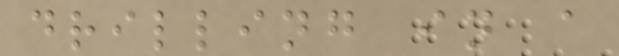drilling in a
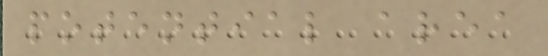potential area
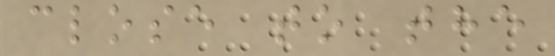close to the
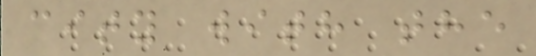city with the
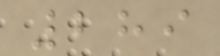289
